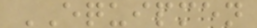EQUIPMEN
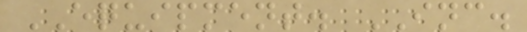EQUIPMENT. INC.
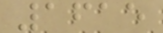1615
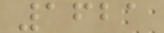1621
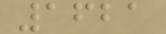1621
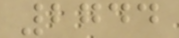2744
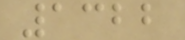1322
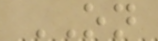ON
